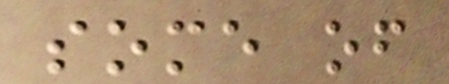some of
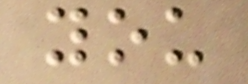you
